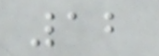12
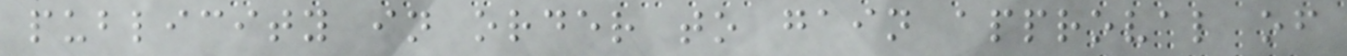publicity in order to gain approval of
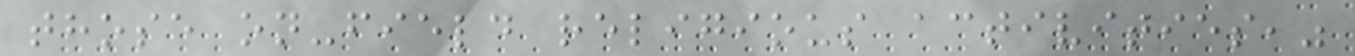those on-field religious activities,"
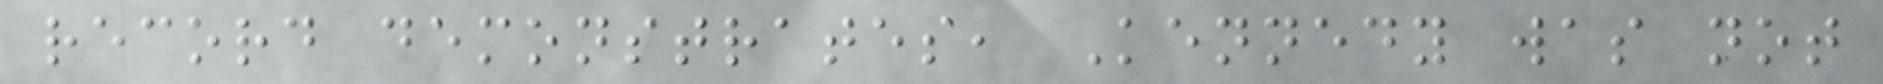record demonstrates, Kennedy was not
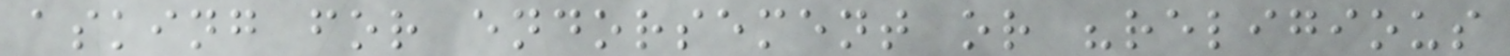asking for endorsement or "religious
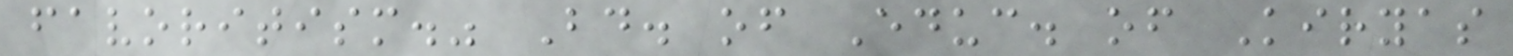favoritism." Bd. of Educ. of Kiryas
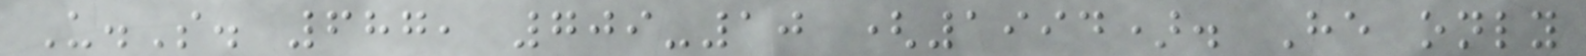U.S. 687, 709-10 (1994). He only
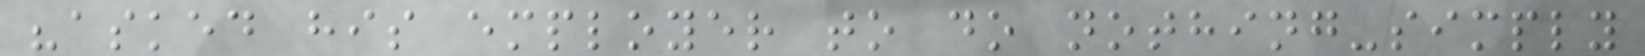"asked his employer to do nothing-simply
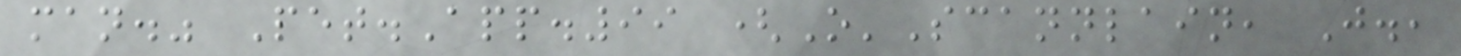man." Pet.App.99 (O'Scannlain, J.,
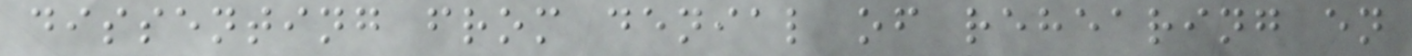dissenting from denial of rehearing en
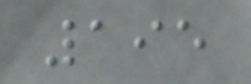195
